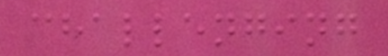challenging
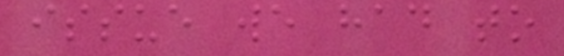issue we had to
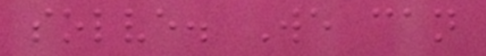solve. We can
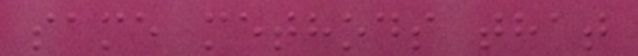same methods that
